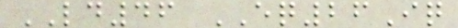LD46 EQ26Iq
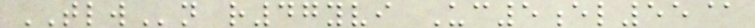TLWn r47yvi Uc5el55@
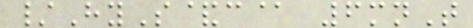/HyS&c@ 6mnT
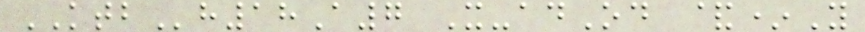KTBh18A7 X-adOd &*Y
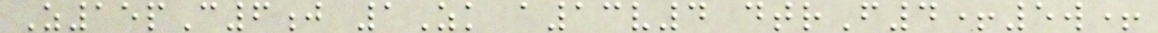Z15pC6j 1Zk a13v4 dtrF4+5w+
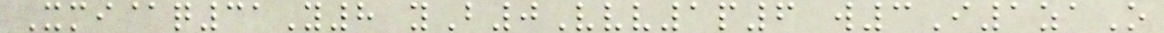Xmi@q31Y8 yB0Vvv1p6 w3I1zaO
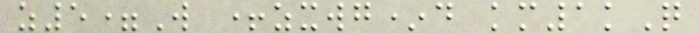z5=W +zxwg*d km1kQ
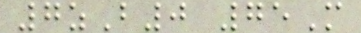7zB0 75M
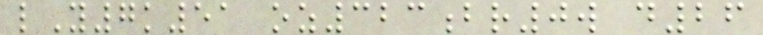lY7k51 oz323br0w d26
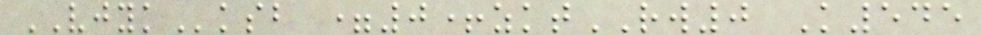VJYKksb =0+zktRW0 K545
